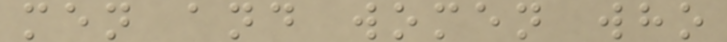men and women who
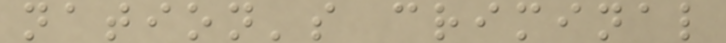nation's criminal
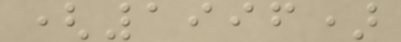(1996)
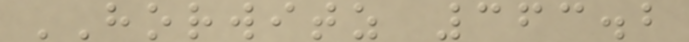HORWITZ 363.2
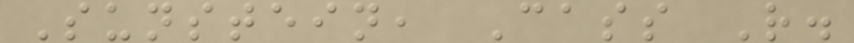Sunstein, Cass R.
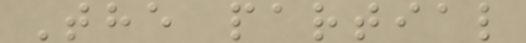The partial
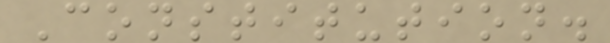Constitution.
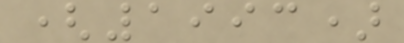(1993)
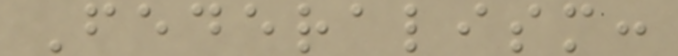Federalism:
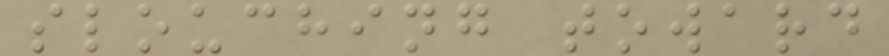slouching toward
